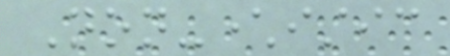Non-characteristic
